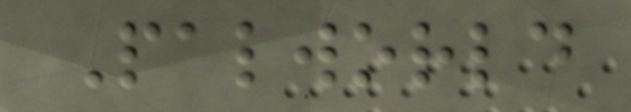Palworld
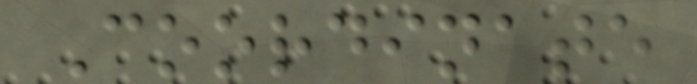Coordinate
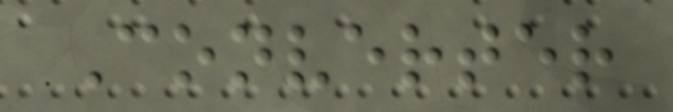Converter
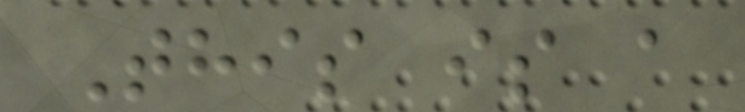This is a
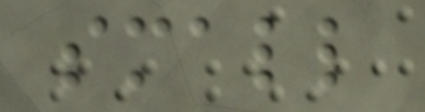small
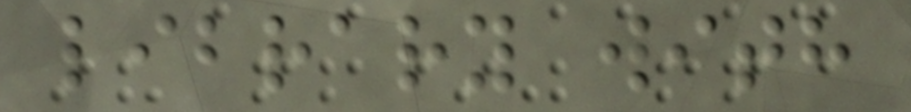library with
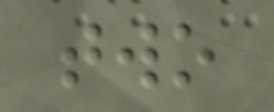two
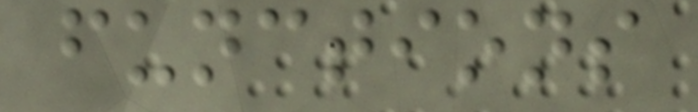functions
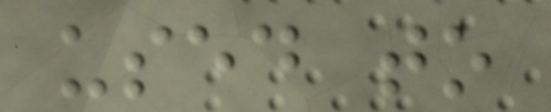used to
